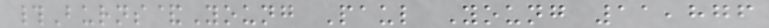#Burns&Young Paul Young 11,876
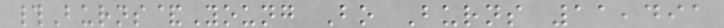#Burns&Young Bo Burns 11,491
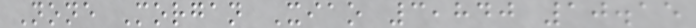None Morgan Xiao 3,840 10.15
